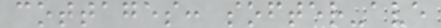cottages: softer-ave
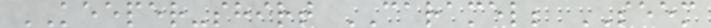KEEPER-shirt CARAMEL; SEEM
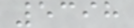5398
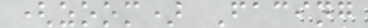(zoom) Facing
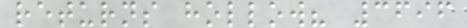returns hollow? 3696
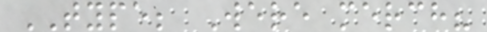TYPE; Were merch?
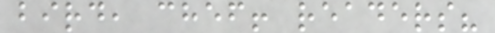bird, chef! readers?
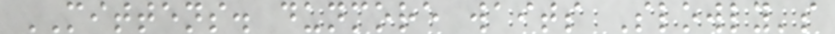MITTENS. dunmore waits Slowly's
